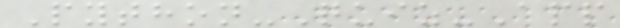Python-Quiz-App
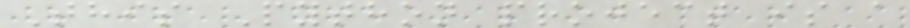This Python project is a
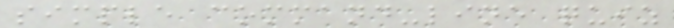simple command-line quiz
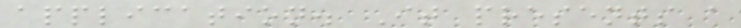application. It presents a
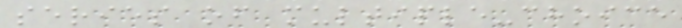series of multiple-choice
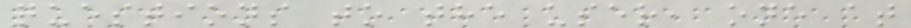questions to the user, one at
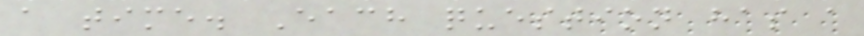a time. Each question has a
